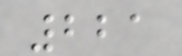221
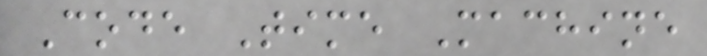Code Time Machine
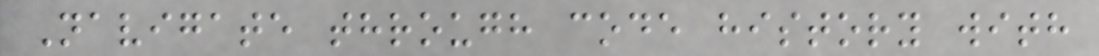Navigate through code history with
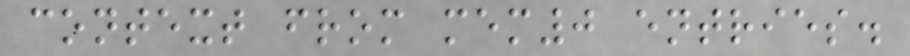context from mem0 entries.
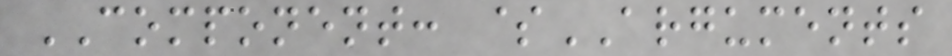COMPONENT: $ARGUMENTS
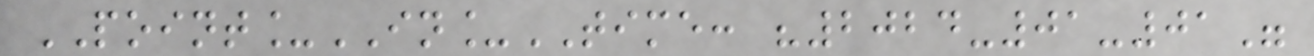POINT_IN_TIME: "2024-01-01"
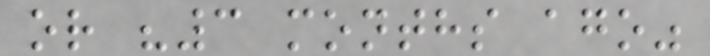or "3 months ago"
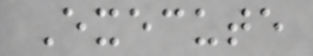Execute
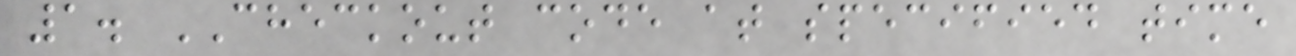1. CHECKOUT code at specified time
